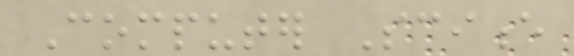Computer Science
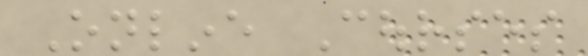Online Courses
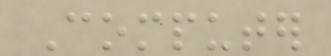Computer
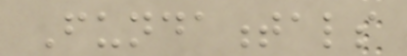Fundamentals
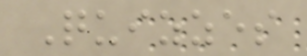Quizzes
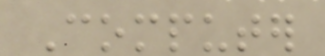Computer
